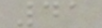41
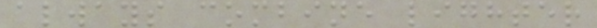always combine lighter
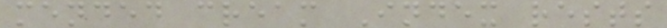mended cream Index rests
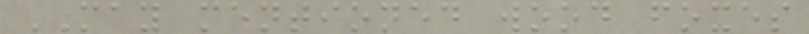MAY mentioned wood foxes
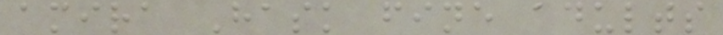amira Hask fine adults
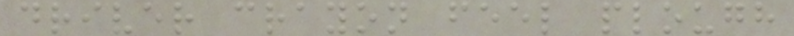driver crayon feel plough
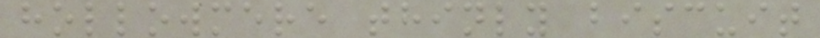hollowmere thinly biscuit
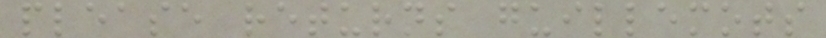please returns guillemots
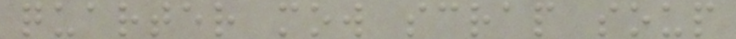quarter mow scrap soup
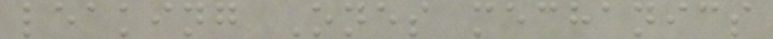leaking Ones mechanics
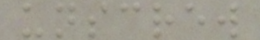unscrew
